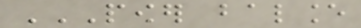POWER BALANCE
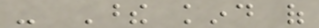- These kind of
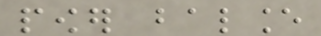power balance
